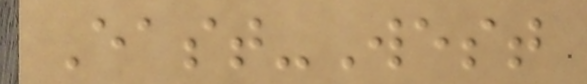East-West
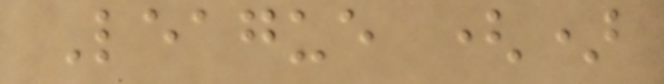League ()
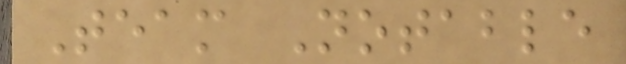Team Notable
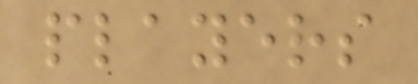players
